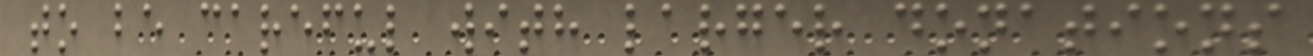to be careful with larger donations
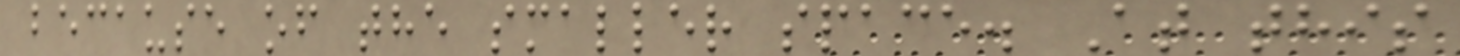because of the smaller space. At this
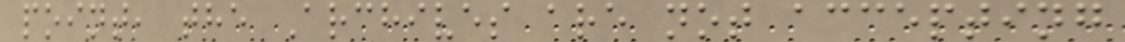point, the Archives are not accepting
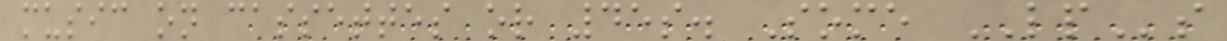music on cassettes or 45s. Some LPs
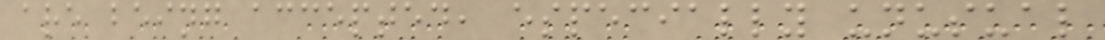are being accepted, especially unusual
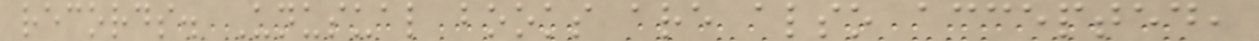records. Unusual books are also accepted,
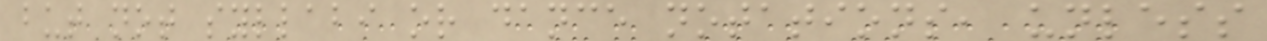but not syllabi or dance notations, unless
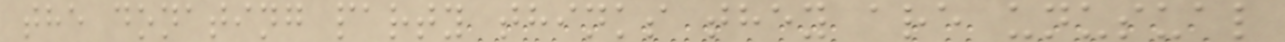the donating party thinks they are unusual
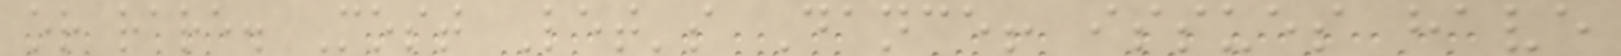or rare. Most Let's Dance! issues have
